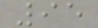95
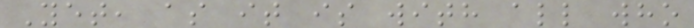Yet, as it is with all who
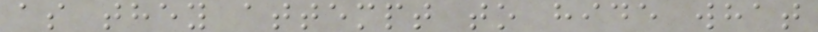as they attempt to hide what
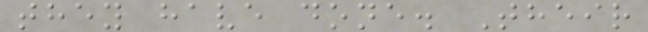they have done. Their
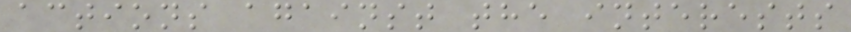actions against the interests
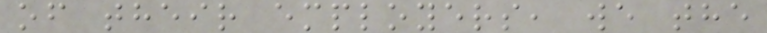of their employers, we the
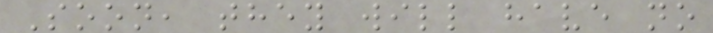Soon, they will have no
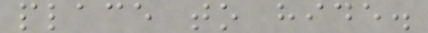place to hide.
